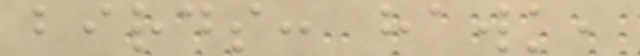birds: hawk,
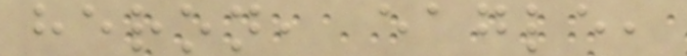heron, eagle,
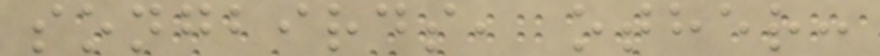songbirds, other:
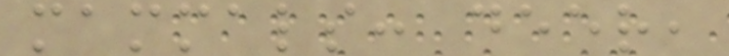mammals: deer,
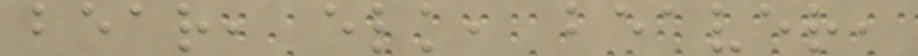bear, elk, beaver,
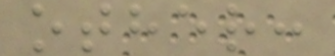other:
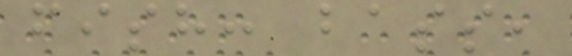fish: bass,
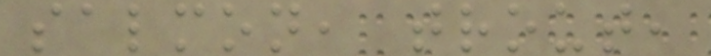salmon, trout,
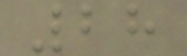28
